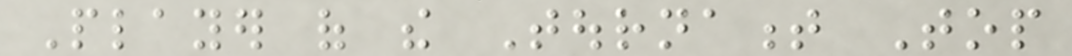Player of the Tournament Top
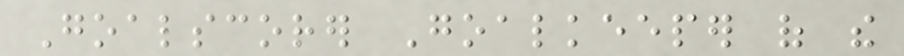Goalscorer Goalkeeper of the
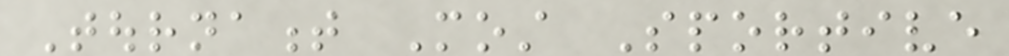Tournament Most Sportive
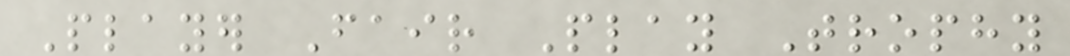Player Fair Play Trophy
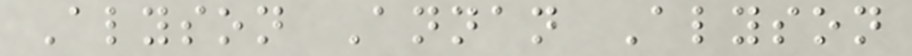Alyson Annan Alyson
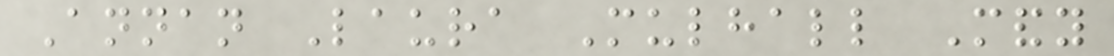Annan Laura Mulhall Mandy
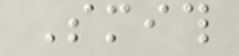Smith
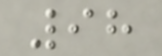98
